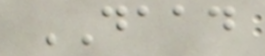DAAD
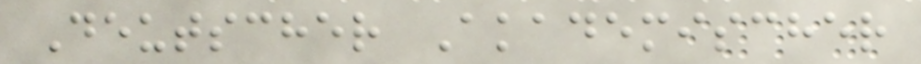Deutscher Akademischer
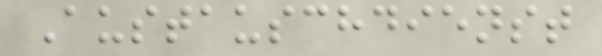Austauschdienst
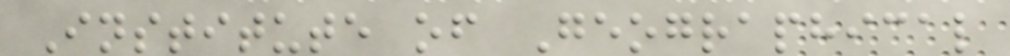Institute of Geographical
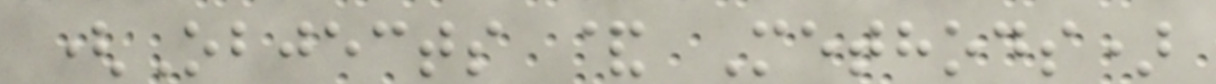(Objects & Methods)
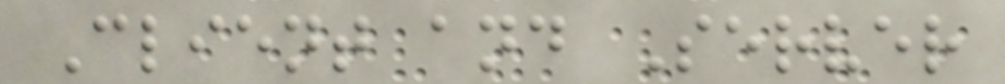Client and Server
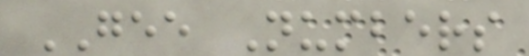GEE Numbers
